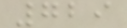729
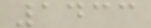1433
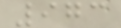973
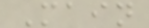Main
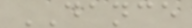DANCE
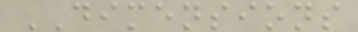DIMENSIONS
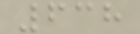638
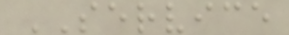SERVICE
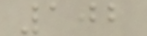102
